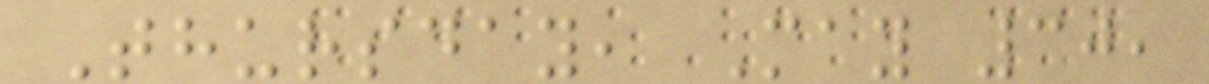Thursday, May 30,
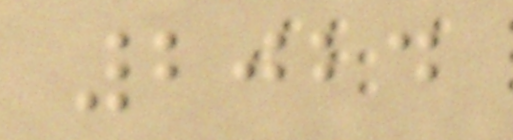2024
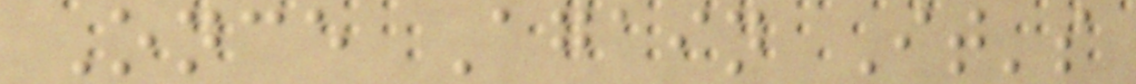Once Again It's
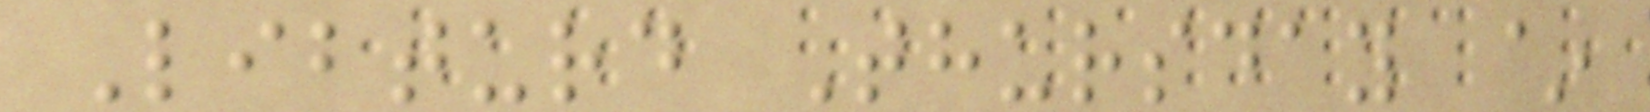Libturd Thursday ~
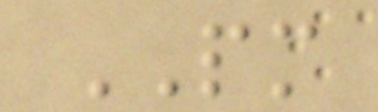PM
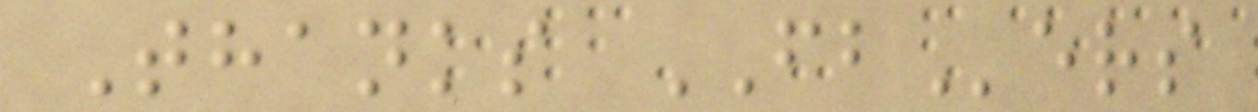Thanks FBers
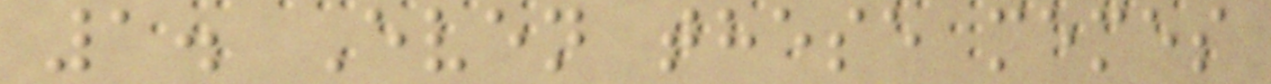1. Even these memes
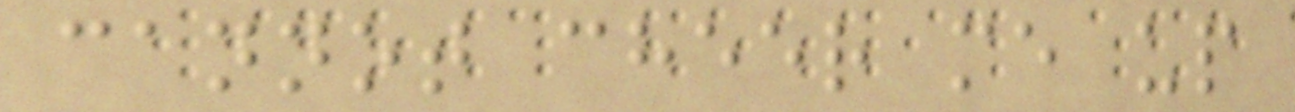cannot cheer me up
